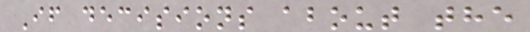If decisions about the
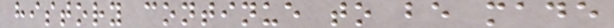history continue to be made
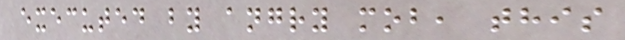executed by angry mob, this
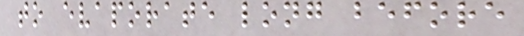to evaporate long before
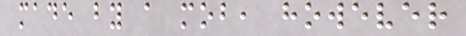made by a mob, however
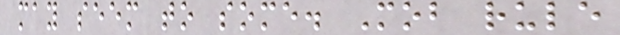may seem to some. Mob rule
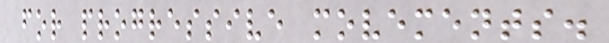for progressive movements.
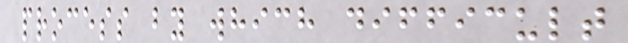process by which difficult
